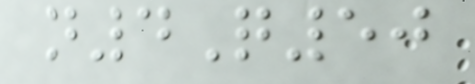n4Q50
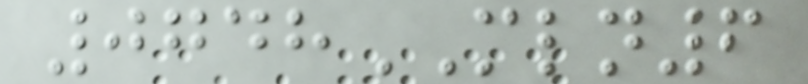0748MLN6
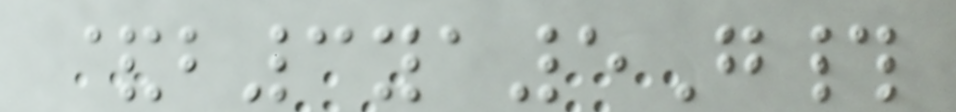&b3ya5G#
